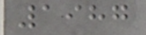1987
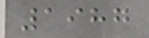1987
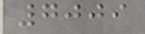7009
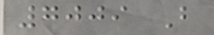7009 B
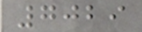7029
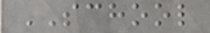SCHOOL
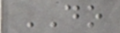DO
